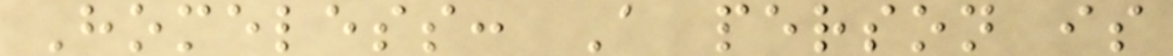Homeless: A person is
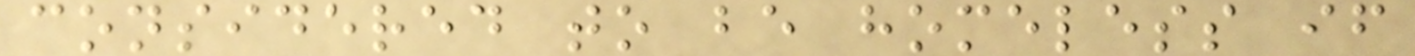considered to be homeless if
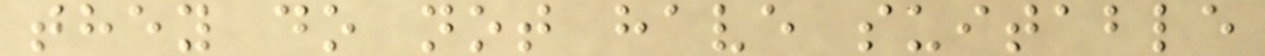they do not have suitable
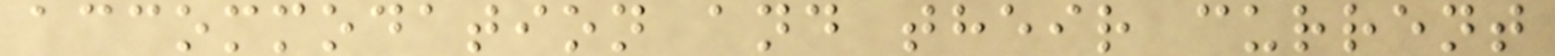accommodation and their current
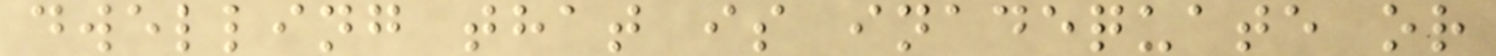dwelling that is inadequate or
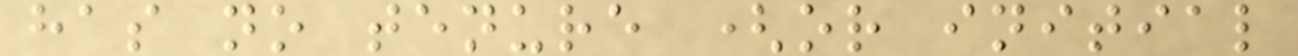has no tenure (or initial
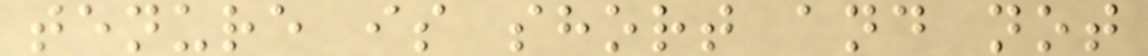tenure is short and not
